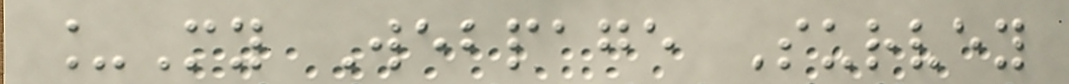_My Webpage Survey
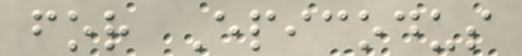for Epicodus
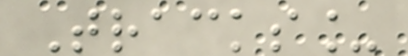Tracks_
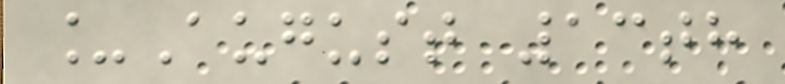_August 13th
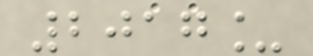2017_
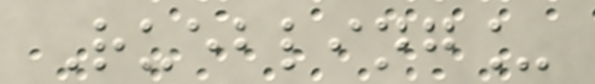Ruebling_
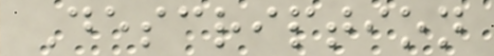Description
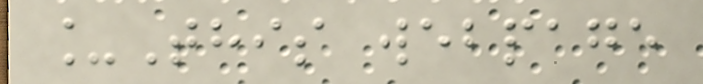_This webpage
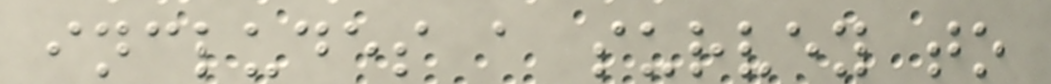includes a survey to
